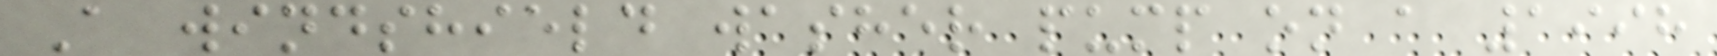A windshield washer pump on a 1998
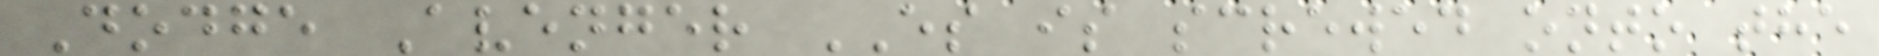Dodge Avenger ES is screwed onto the
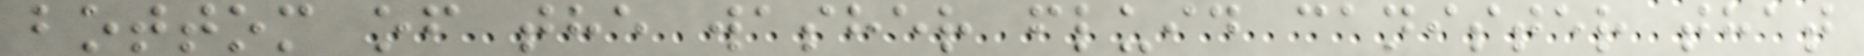bottom of the washer fluid canister that
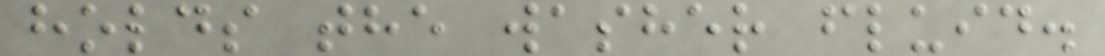holds the washer fluid.
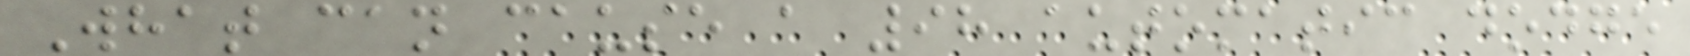What can cause a 98 automatic dodge
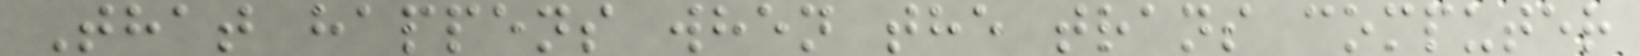That happens when the trans computer
